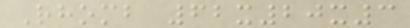Rhomb 62x20x3
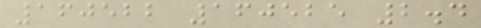160522 160525 2.4
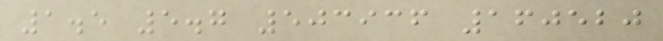1.5 5.7 503936 160520
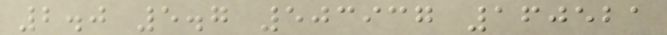2.0 5.7 503937 160521
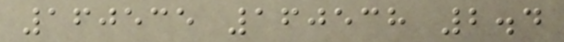160535 160538 2.4
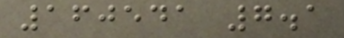160541 7.1
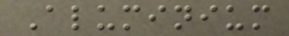Aluminium
